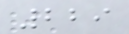229
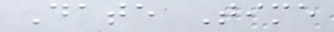Date Time
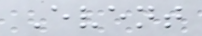Event
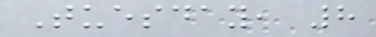Tuesday, 8
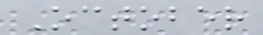October
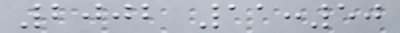2002 11:50
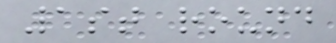1st round
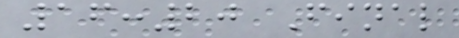16:20 Final
